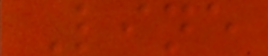Line
